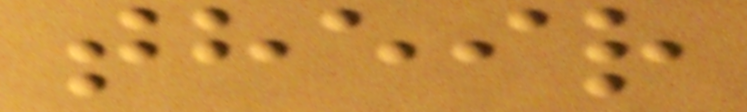their
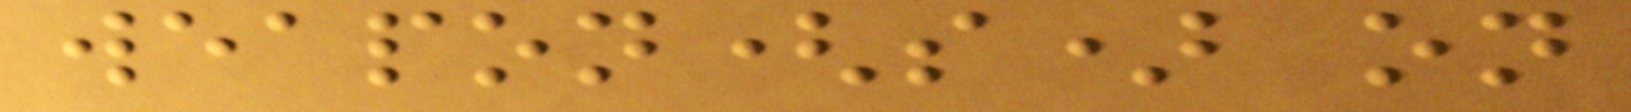weapon(s) on
